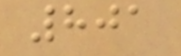801
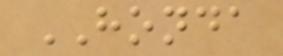HONDA
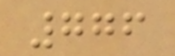776
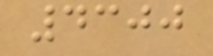4300
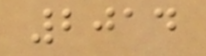2014
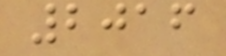2016
